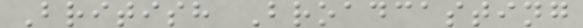British Broadcasting
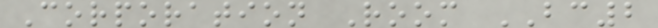Corporation Room BC2
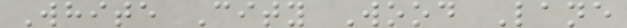White City Wood Lane
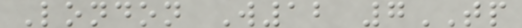London W12 7TP
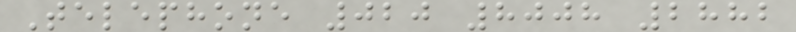Telephone 020 8008 2882
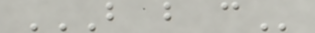B B C
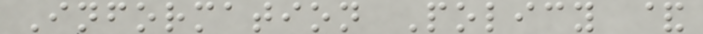Information Policy &
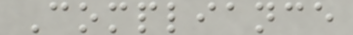Compliance
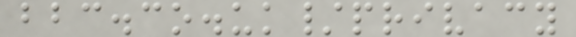bbc.co.uk/privacy
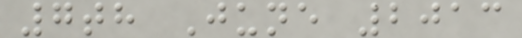7th June 2013
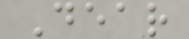Dear
